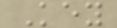Key
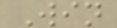Win
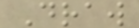Draw
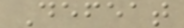Defeat
